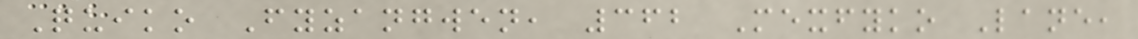Quiko Fyzangwen, 362 Mexfyko Lane,
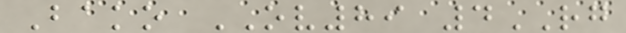Bako OV89 4RG
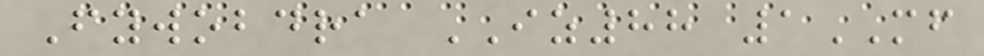Fywobdra IZ88 1MF
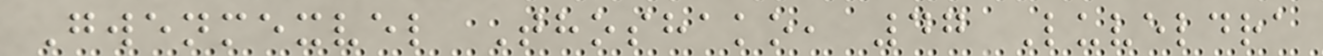Gwenmexvel Thoshako, 47 Luveldra
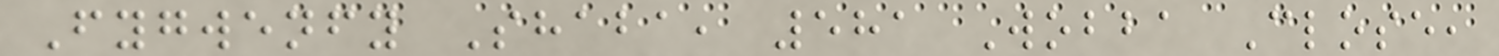Fygwenfy Shaba, 581 Wobba Close,
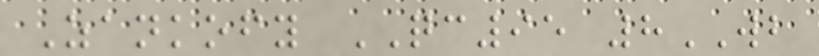Zankofy QC95 8WB
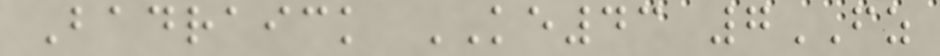Badraick KE43 7FZ
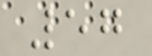57
